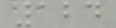124
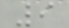9
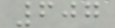607
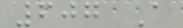607 A
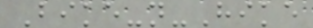Bike-n-Hike
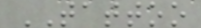TATTOO
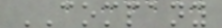COMPANY
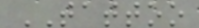TATTOO
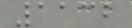1132
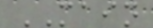MAIN
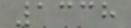1338
